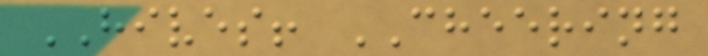HIVES! CHEERING
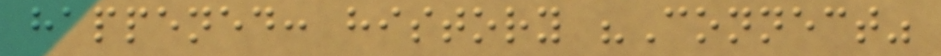happened: history "Connect"
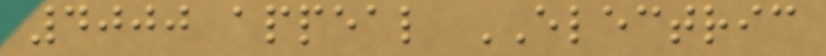4000 appeal ELECTRIC
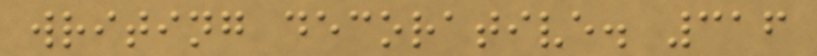writing decorative. 316
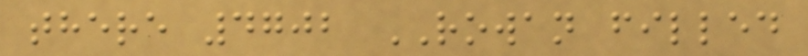there 4702 ROWAN filled
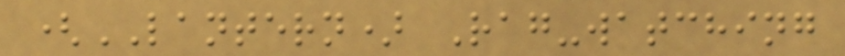(LANTERN) Rag-watching
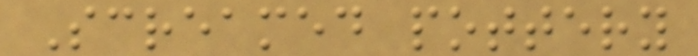Screamed pottery
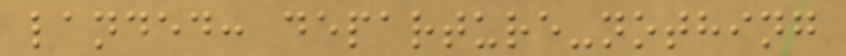landed: departure-nothing
